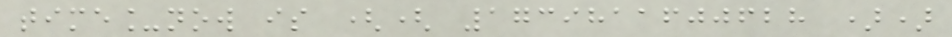time_now is (( 1739811600628 ))
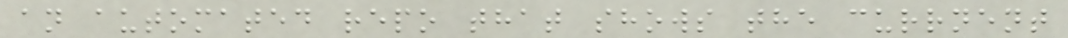an automated repo that shows the currnent
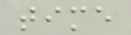time
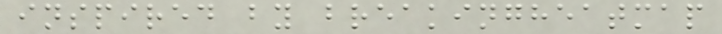inspired by breakingheatmap
